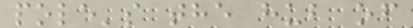pole's the hub of
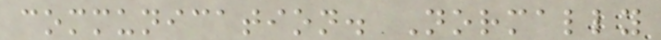communication. Normally
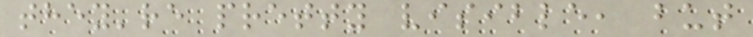they're pretty visible, but
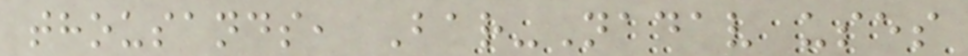thousands, Bar-Nadav uses
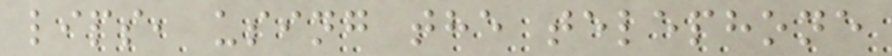lips, using the telephone
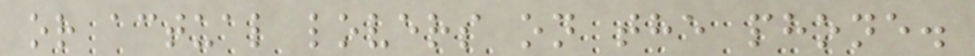or actual lovers on the phone.
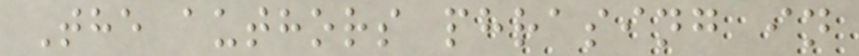The authors phrasing in
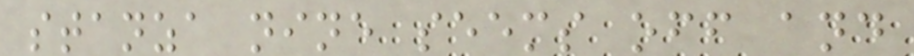stanza nine seems off and
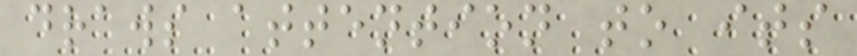draws attention to its
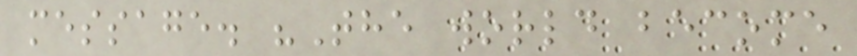message. "The world become
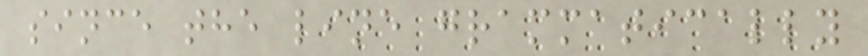since the line grammatically
